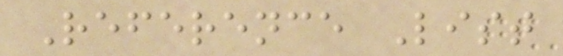Reference List
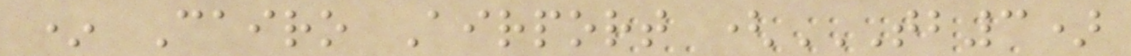* Cairo Airport (TB3)
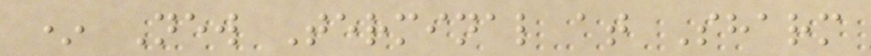* New Terminal at Sharm
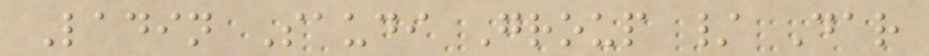Ladin Saudi Group / Dar
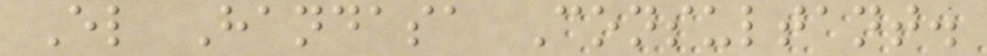El Handasa Consultant.
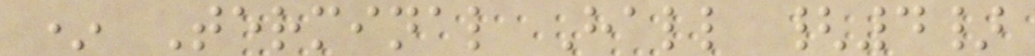* Terminal Hall {4}
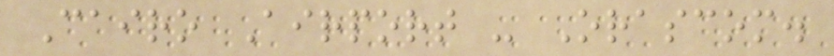Cairo Airport - Orascom.
